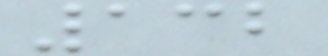132
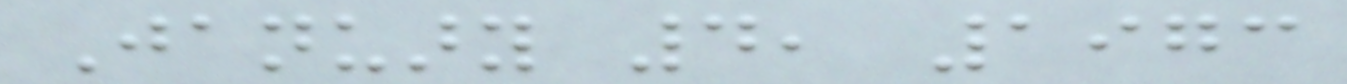January 4, 1973
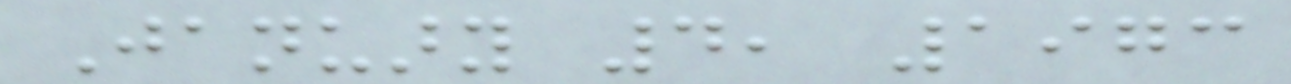January 4, 1973
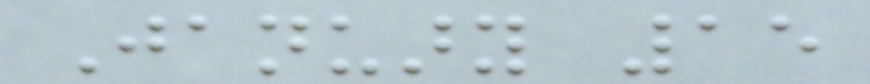January 15
